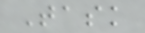Task
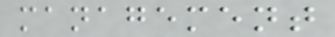management
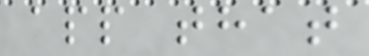app that
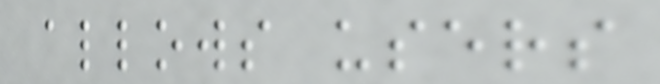allows users
